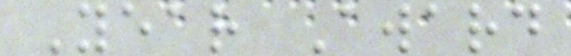Year Award
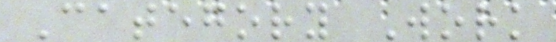Category Work
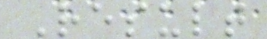Result
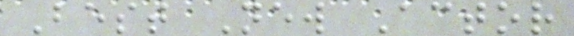Best New Actor
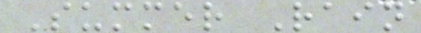Summer Rain
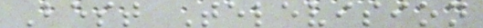Best Television
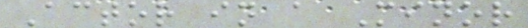Actor in a Minor
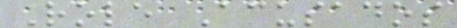Role Acusados
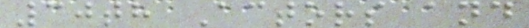30th Actors and
